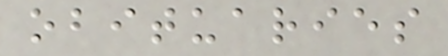obituaries
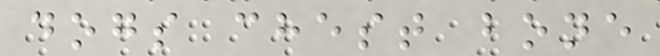dogs chest bone
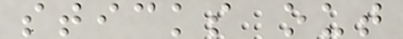sticks out
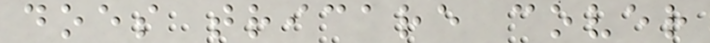does tricare cover
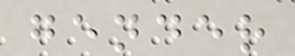gender
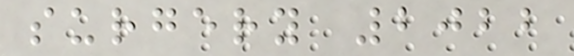surgery 2022
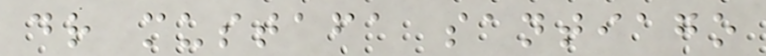dr mustafa santiago
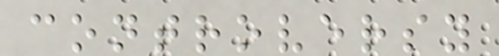controversy
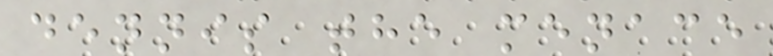dennis the menace
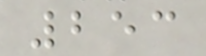253
